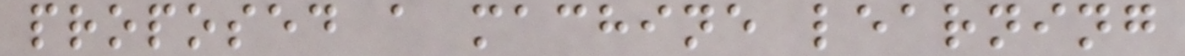proposed a machine learning
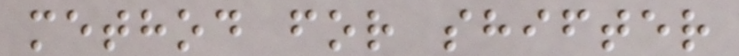method for shifter
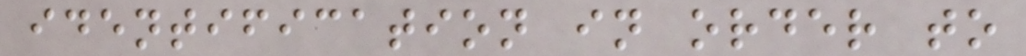identification in order to
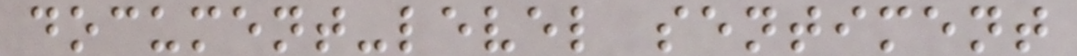document-level sentiment
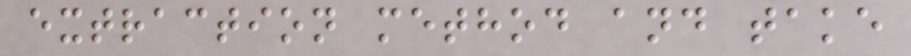extraction method and take
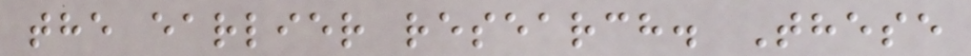the earlier research. These
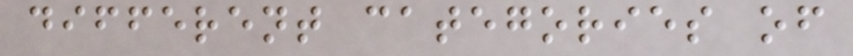different categories of
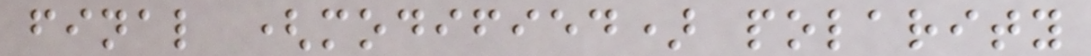final (modified) polarity
